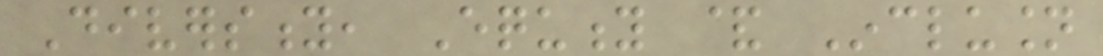Diversity, Equity & Inclusion
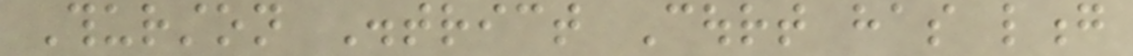Thurston District Court has long
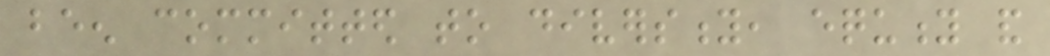been committed to diversity, equity and
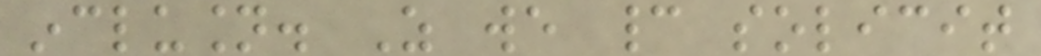inclusion. As we cannot solicit
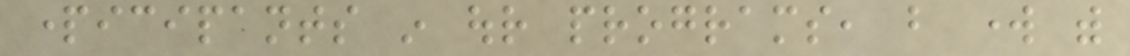participants in our programs, but work with
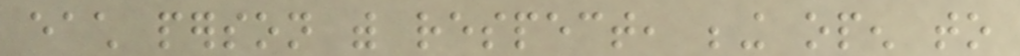each person with respect, being open to
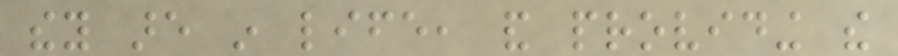they are in life, and providing the
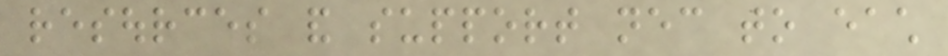resources and support necessary to each
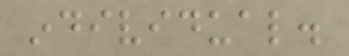individual.
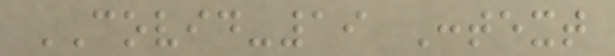COVID-19 Context
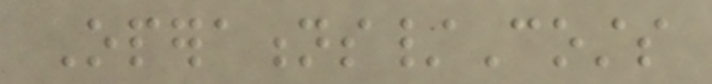Operations/Costs
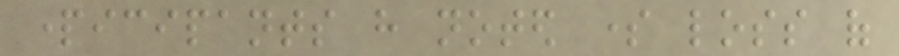participants have noted some loss of
